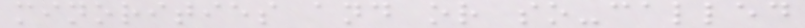minorities and or so-called
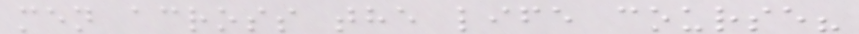men across the life course?
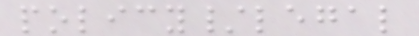policy/legal
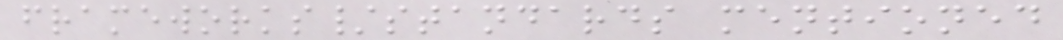frameworks/standards mentioned
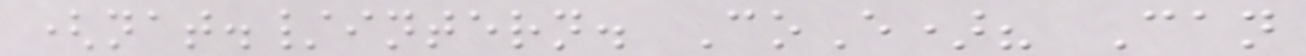(nat./intern. CoE)? Can
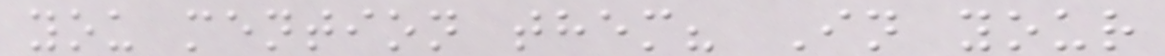you mention them? In your
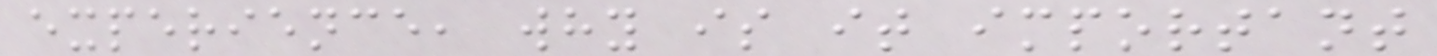experience, why is it important
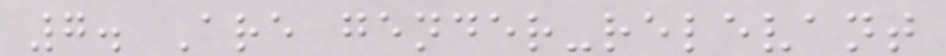7. Are gender-relevant
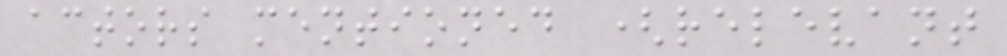actors mentioned (relevant
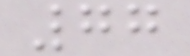77
